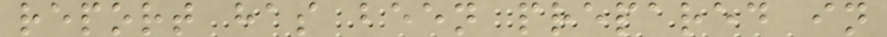report has been prepared in
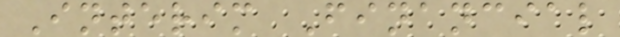Interim Financial
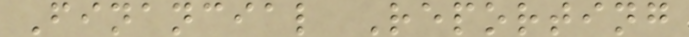Financial Reporting
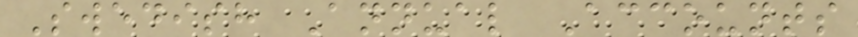Swedish Annual Accounts
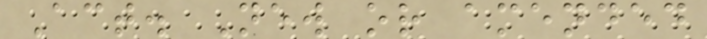Act. New or amended
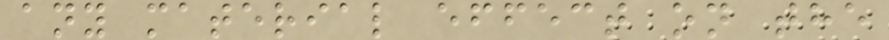any material effect on the
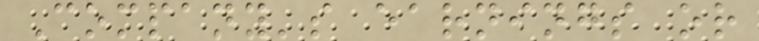Company's earnings or
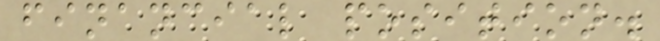financial position.
